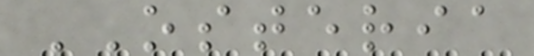OSTERIA
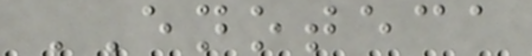ENOTECA
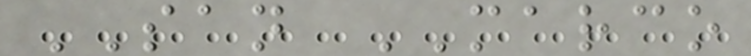SAN MARCO
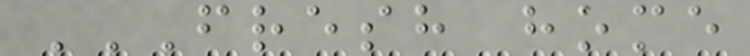FRESH HOME
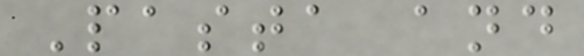Pasta and
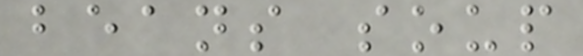beans soup
